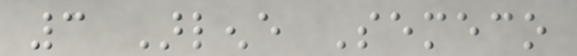3 Arlene Semeco
